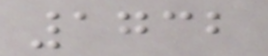1732
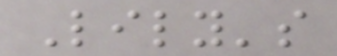Lily's
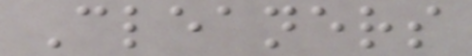Cleaners
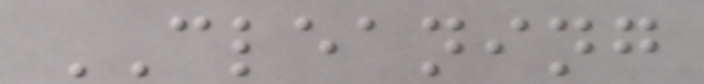CLEANING
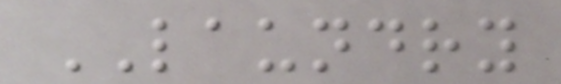LAUNDRY
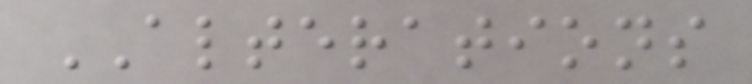ALTERATIONS
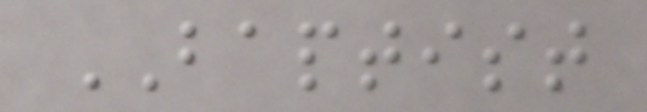BAPTIST
